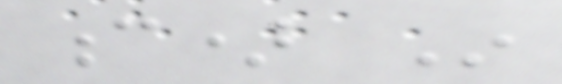c) In
